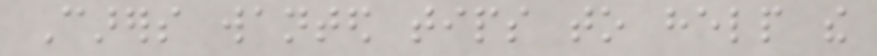Carers wanted tips to help the
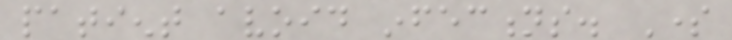patient avoid infections. Some
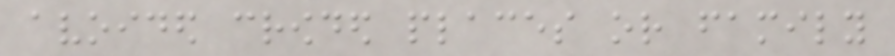avoided crowded places or family
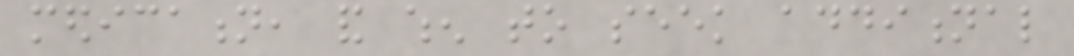medication, and when to seek additional
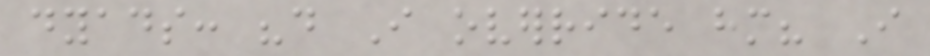dyads: "do I override him? I
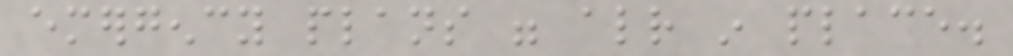emergency plans were already in place.
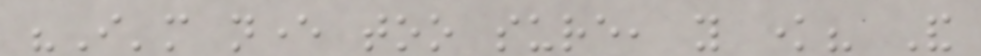"I'm never too sure, you know? And
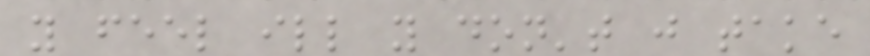you feel ill you don't just take
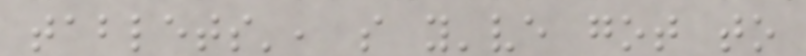tablets', so you've got to
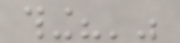thing?'"
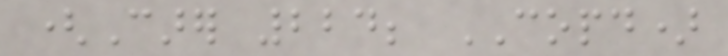(Carer 224; COPD)
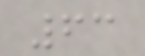63
